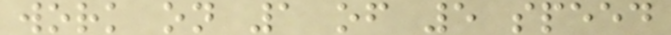work on 1 of 5 speed
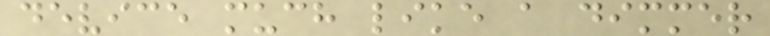device much like a dimmer
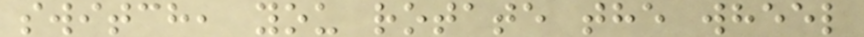switch, you rotate the wheel
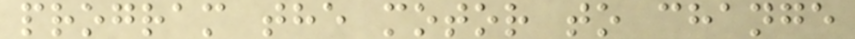program the motor to change
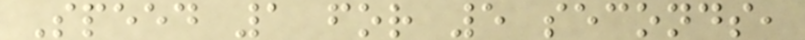Speed 1 for 5 seconds,
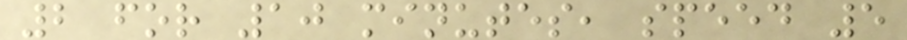2 for 10 minutes, speed 5
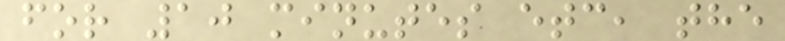for 10 minutes etc, the
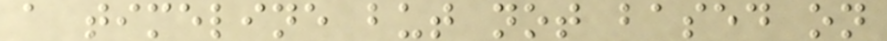a timeline but not based on
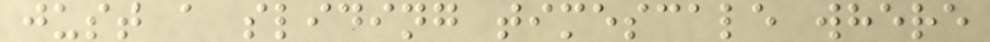just a sliding timescale where
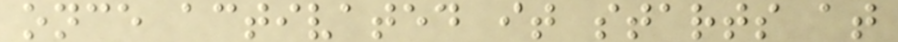once activated it starts at
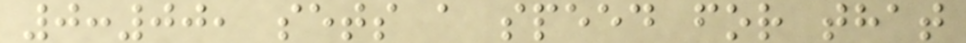0:00, sets a speed for that
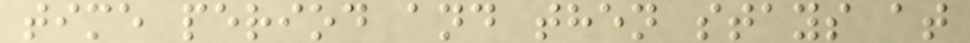time period and then stays at
